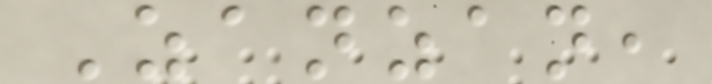Zanzan,
